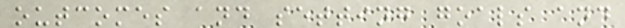outcomes and setting goals and
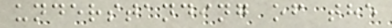understanding of the
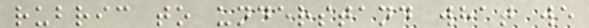rubric to understand what we
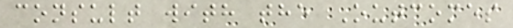consult with the Outcomes
